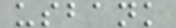usbank
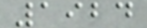1924
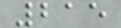215
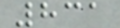831
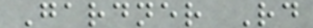Gardner Rd
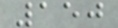150
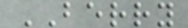BERRY
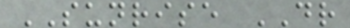SUNRISE DR
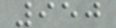950
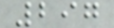297
